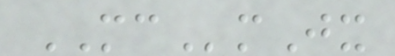MCmJx
